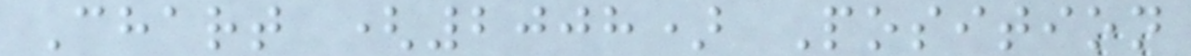Chart (2008) Position
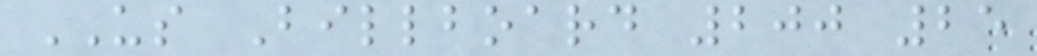US Billboard 200 25
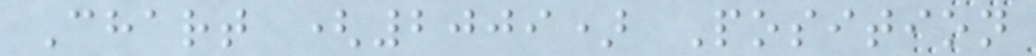Chart (2009) Position
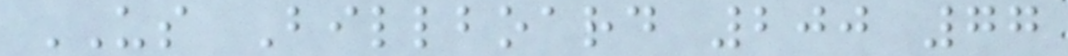US Billboard 200 77
